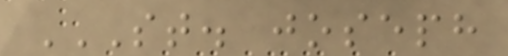ST. JOSEPH
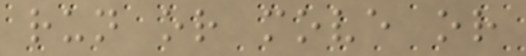run or move or
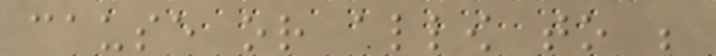cause or allow to be
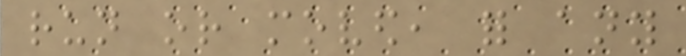run or moved, for any
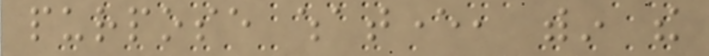purpose whatever, within the
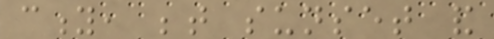city, between sunset and
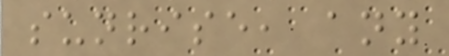sunrise, any
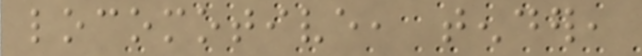locomotive, tender,
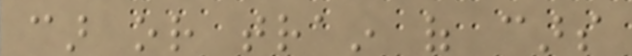car or train of cars
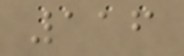116
